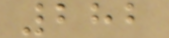282
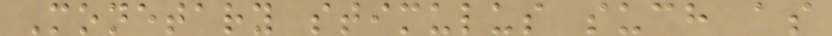Monetary stimulus such as
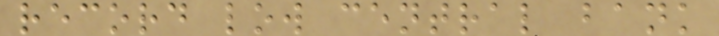record low central bank
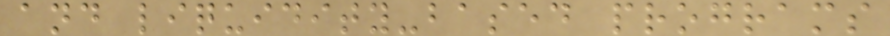and liquidity-based programs
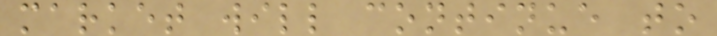market will continue to
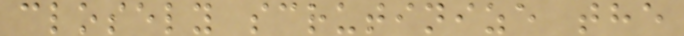closely scrutinize the
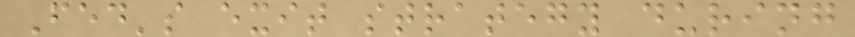Fed's exit strategy during
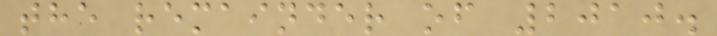the remainder of 2010.
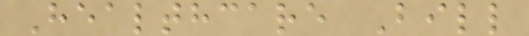Healthcare Bill
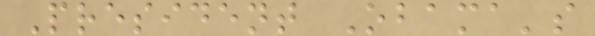President Obama's
